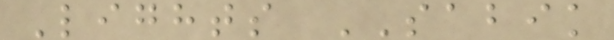Lights SABIK
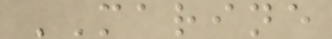MARINE
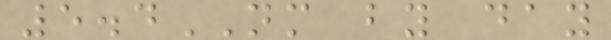5.4NM by day
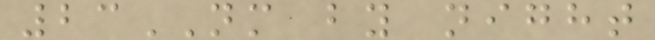23NM by night
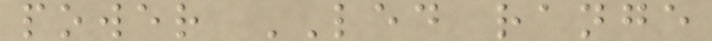power LED range
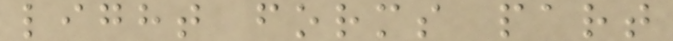light forms part
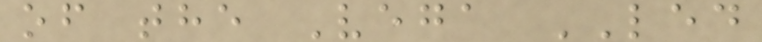of the Vega LED
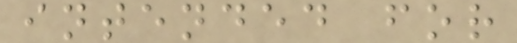intended for
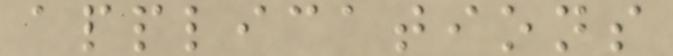applications
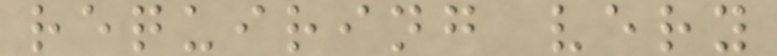requiring very
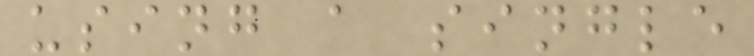using a single
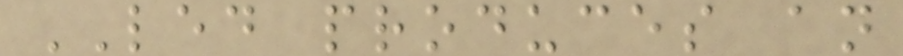LED produces an
